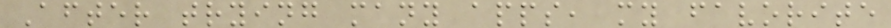After trying many apps, my favorite
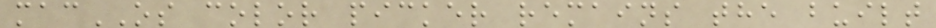macOS color picker remains the built
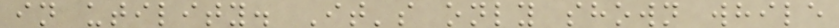in utility. It's only shown while
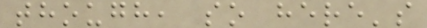though, so here's
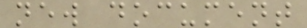new document
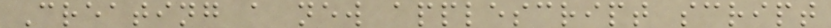Creating a new applescript script
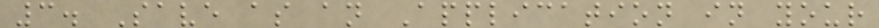3. Save as an Application in your
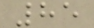85
